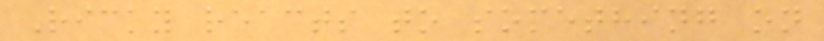Ricky reacts to something on
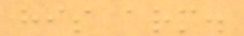his arm.
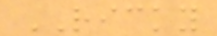RICKY
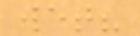wet?
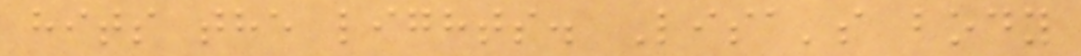hits the lights. Lisa's body
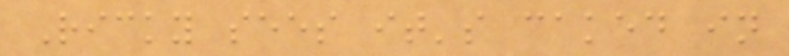Ricky sees it's caked in
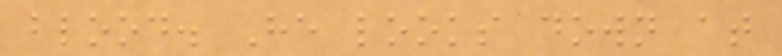blood. He looks down at
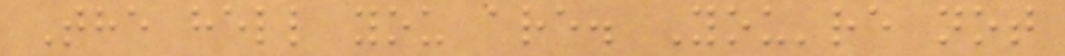The hell you are. You're not
